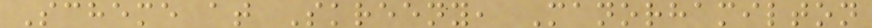Scheme at Skreeny, Manorhamilton
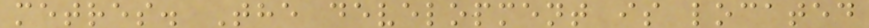metres. The development is located
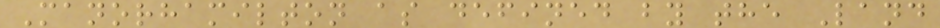Manorhamilton as defined by the Land
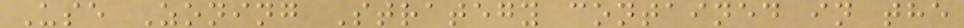Use Zoning Strategy contained in the
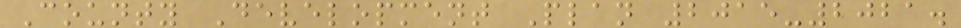County Development Plan 2015-2021.
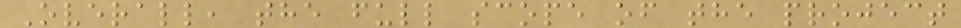Overall, the full scope of the project
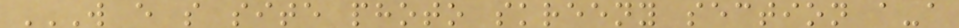W E S SITE PHOTO SKREENY SECTION A-A
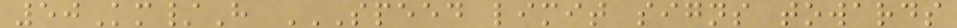50Km/H SPEED LIMIT SIGNS TOWARDS
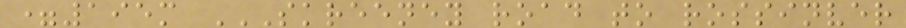=195m SKREENEY ROAD TO ROSSINVER
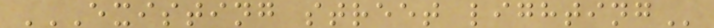EXISTING STREET LIGHTING
